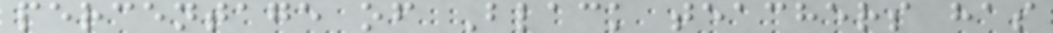percentage of Black teachers has
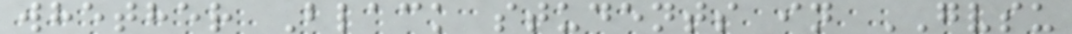whether Black students in GVSU
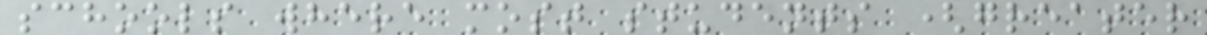schools where most students (greater
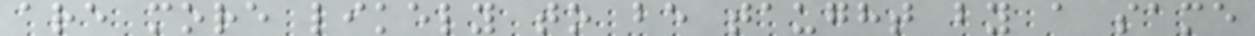are more likely to be taught by a same
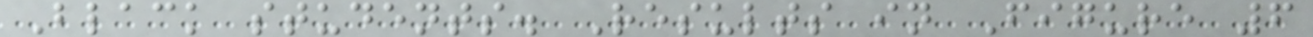Black students. Results in Figure 6
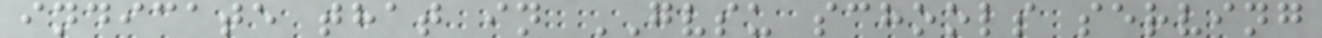indicate that in GVSU schools serving
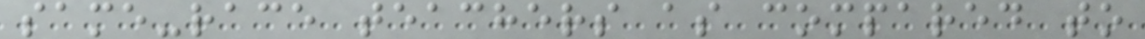same-race teachers as compared to
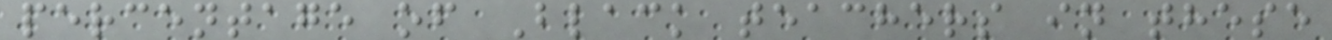percentage of Black teachers in these
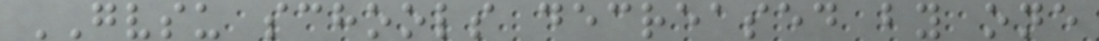GVSU schools decreased by one
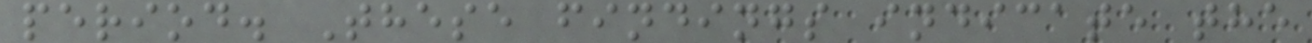period. These findings indicate the
